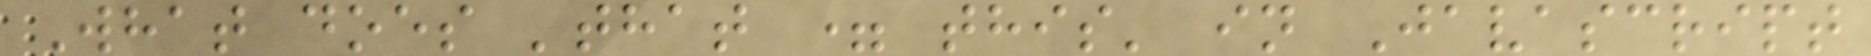What does 'that = this' in Javascript
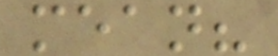mean?
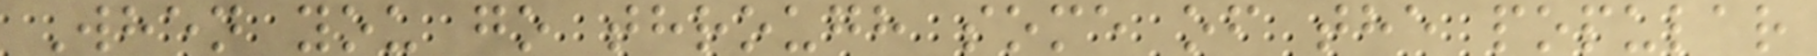When you go through some of the popular
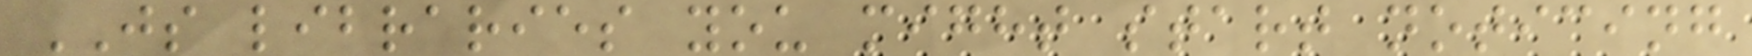JS libraries you might start noticing
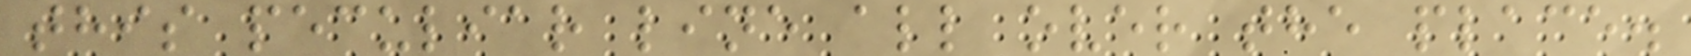this peculiar line all over the place.
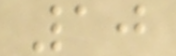10
